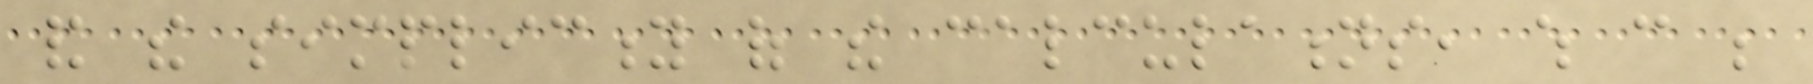and the simplicity of the calculations, which can be
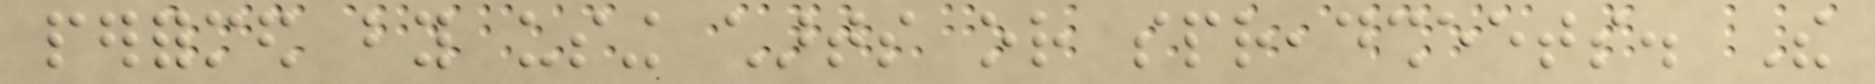performed by using charts or spreadsheets. The
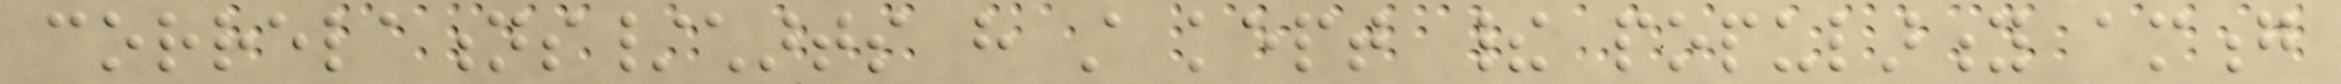correlations/charts have still kept their popularity among
